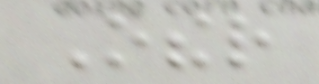Other
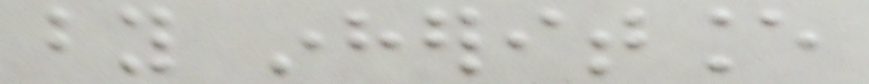by inheritance
